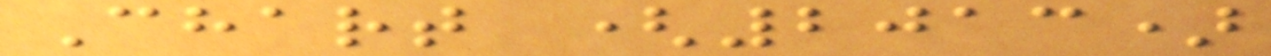Chart (2013)
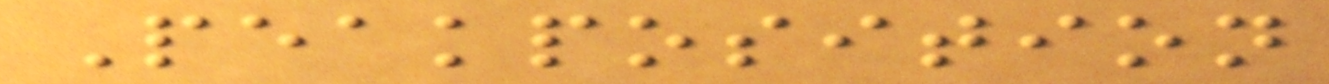Peakposition
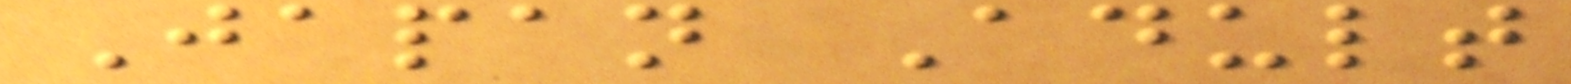Japan Adult
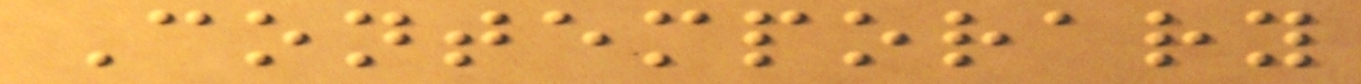Contemporary
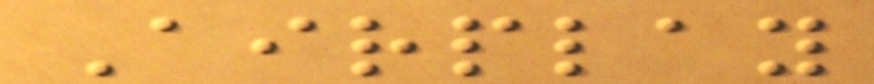Airplay
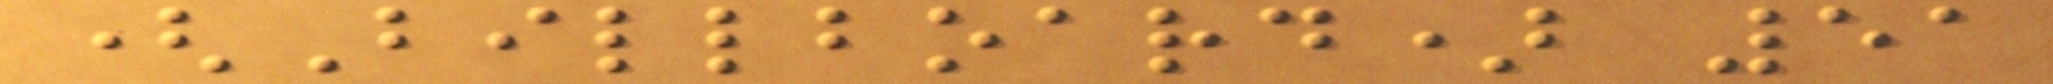(Billboard) 51
